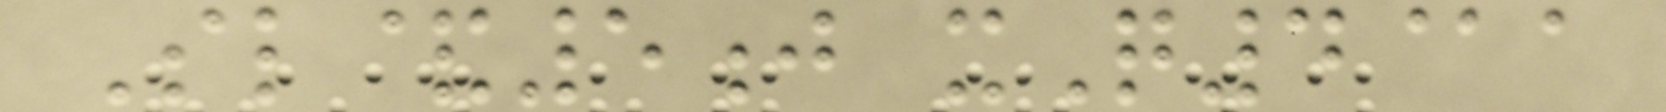Sl&5j xQ4@a
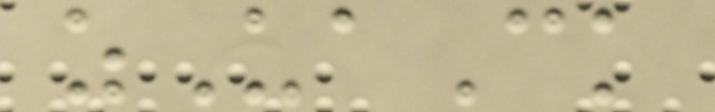zUaCk
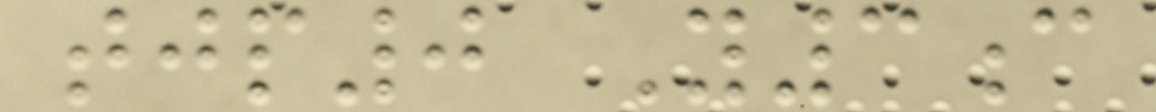tjp0 Y3c
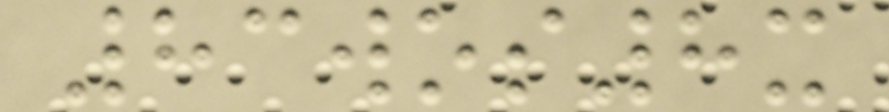83wos8x
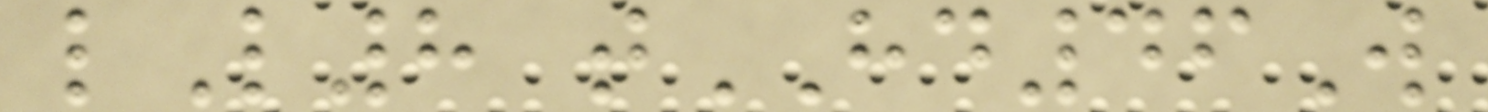lL8 tHD46W
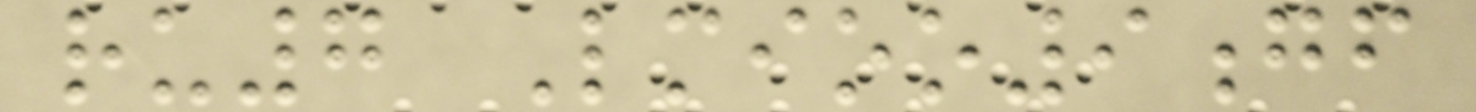ru7 Lmioo9gf
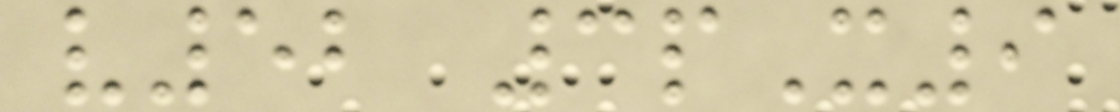v52 3pX9
